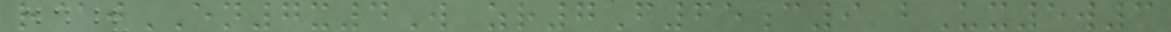r@jEN7x4W zr7F65c9 bUx5w3
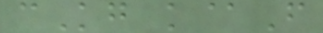cKg k@F
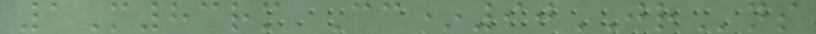1M83rm Cc*90JRns
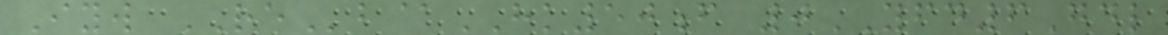Iyw REb@HK50f 0YFD6Gdl
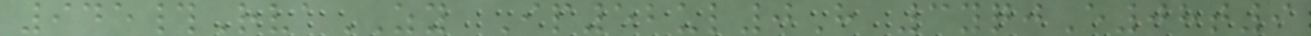945#RvaZY Ip52ul0H 3yqjE08t9
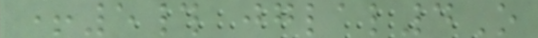+5# jglal4O
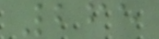265
